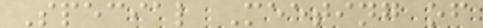Special Meeting of
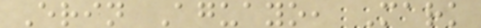Erin Aguayo, Mark
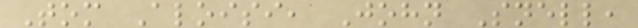Tom Aloisi, John Snell,
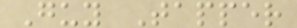Guy Tapper
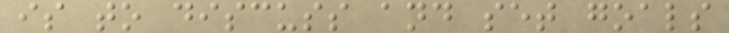is to discuss and set goals
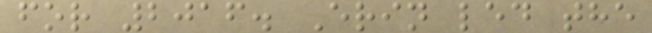for 2016. Erin led the
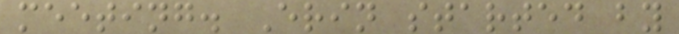meeting. Erin started by
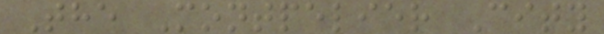The Montpelier City
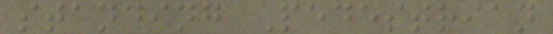standing Pedestrian
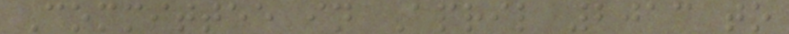Committee in April 2013 to
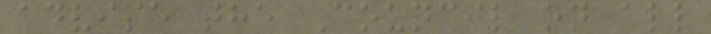advise the Council on all
